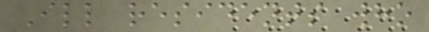Ill residents who
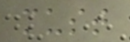must
